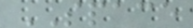SPACE
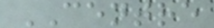CENTRE
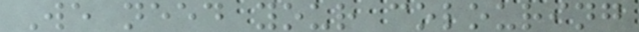We need your colouring
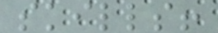skills!
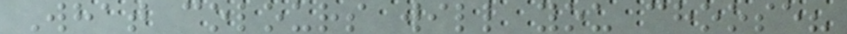What colours will you choose?
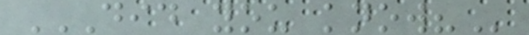DID YOU KNOW?
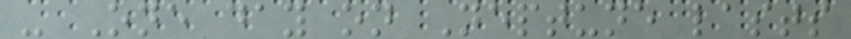- One day on Neptune lasts
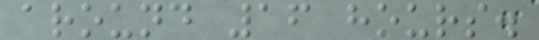around 16 hours.
